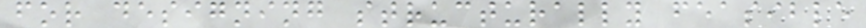for designing structurally feasible
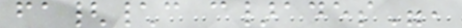fa{\c c}ades",
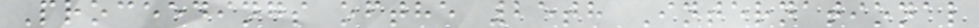Proceedings ofthe 25th International
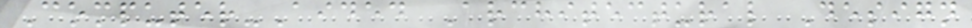Computer-Aided Architectural Design
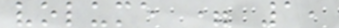volume = 1,
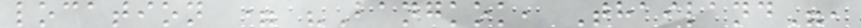location = "Bangkok, Thailand",
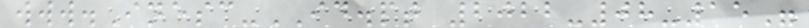www.Inesc-ID.pt 2022-08-15"
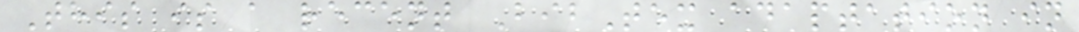This is a recent BibTex adaptation in
